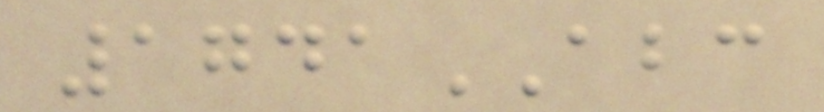1741ABC
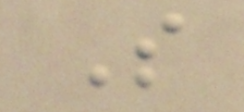S
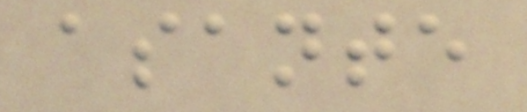asante
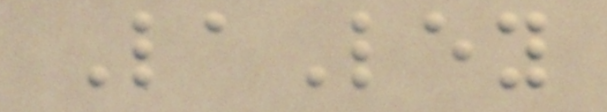LaLey
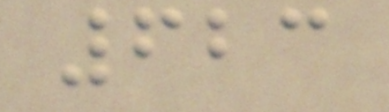623
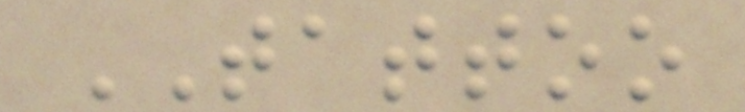TATTOO
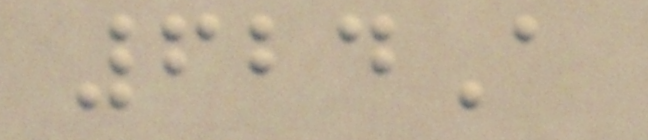624A
